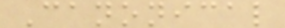Canonical
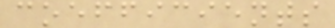coefficients
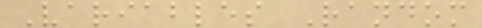Variables Random
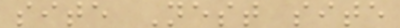site Nest site
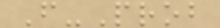F-Prob
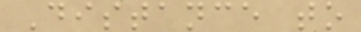Distance to
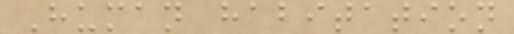Human habitation
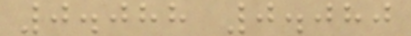0.088 0.080
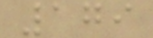179
